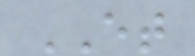ET
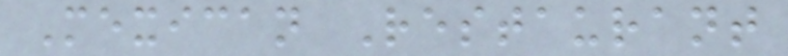Mexican Restaurant
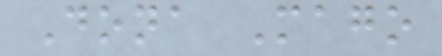Dona Mago
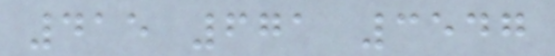415 671 3547
